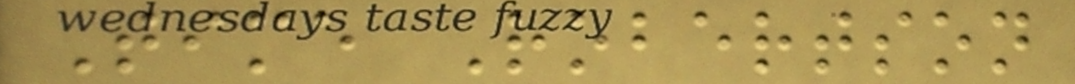Time Robertson
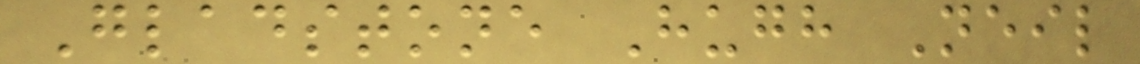Gladstone Hugh Neil
